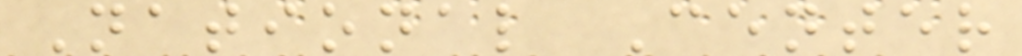National Center
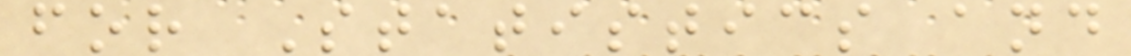for Statistics and
